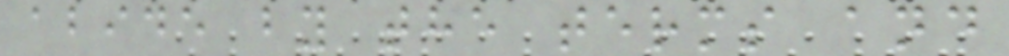abide by the terms and
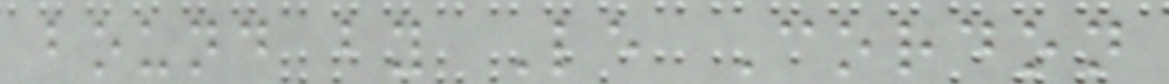bound by Le Cordon
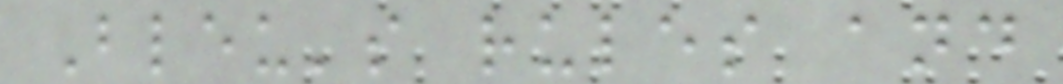Bleu's rules and
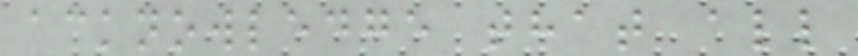acknowledge that all
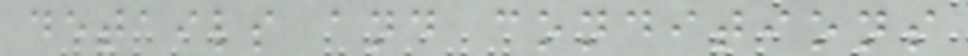details and conditions
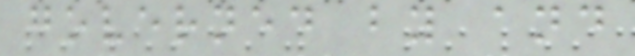governed by and
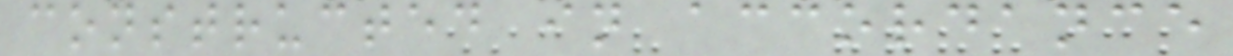constructed in accordance
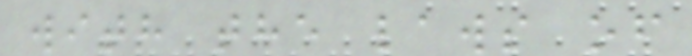with the laws of
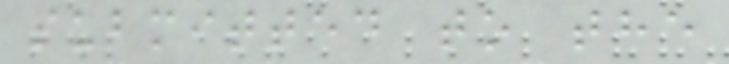submitted to the
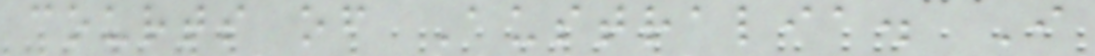courts of Australia. I
